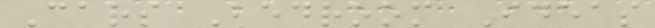Cars Bedroom Ideas
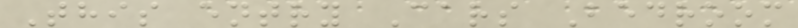This entry Cars Bedroom
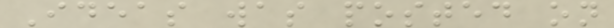Ideas was posted on
